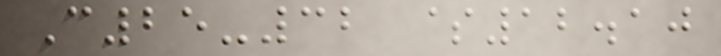C25-32 $12.10
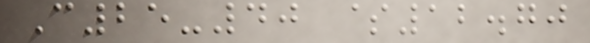C25-40 $12.70
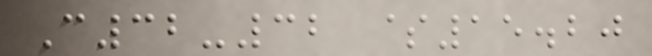C32-32 $15.20
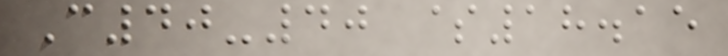C40-40 $18.15
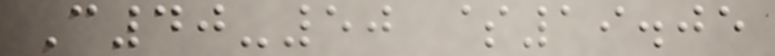C40-50 $19.05
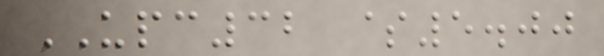UPC32 $5.00
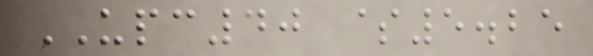UPC40 $5.25
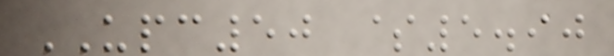UPC50 $5.90
